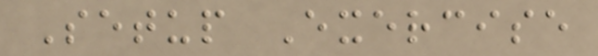Setup Exercise
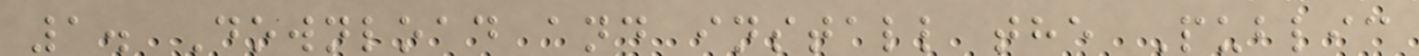1. Download and install the Public
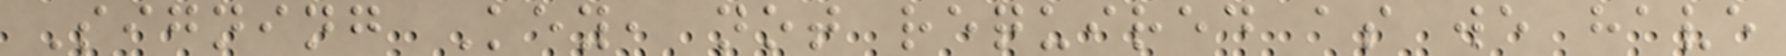Signing Key, not required as we have
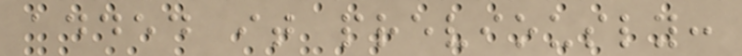added it previously:
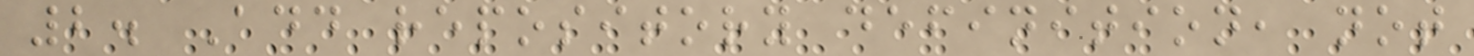2. Add repository definition, not
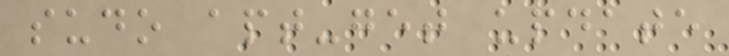sudo apt-get update
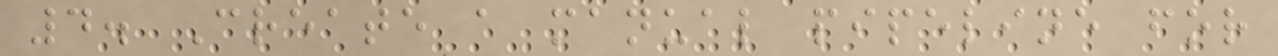4. Create a manual pipeline for
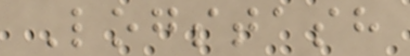Logstash
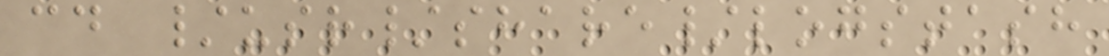cd /usr/share/logstash
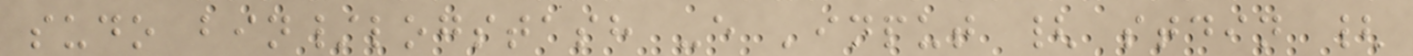sudo bin/logstash -e 'input { stdin {
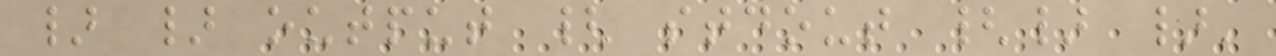} } output { stdout {} }'
